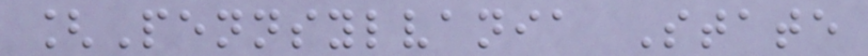[Pennsylvania State
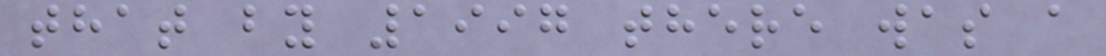that by 1997 there was a
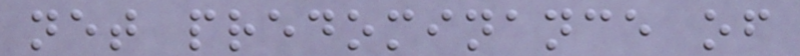net predominance of
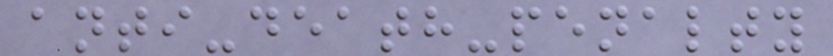anti-death-penalty
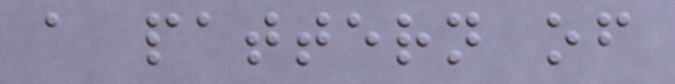a pattern of
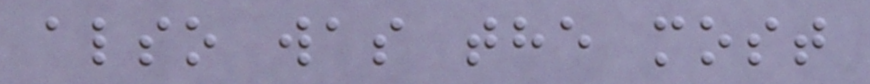also was the most
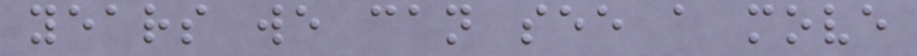years we can see a move
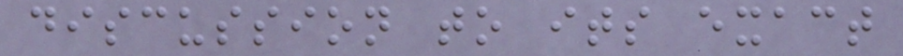discussion to its exact
